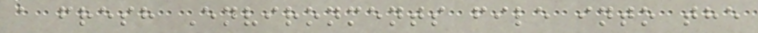a fresh Environments file into the
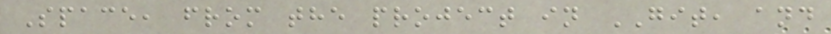Space, from the project in GIT, and
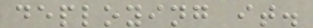deploying it.
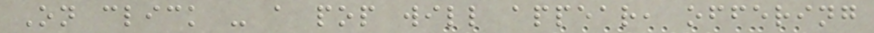On click - a pop will appear, offering
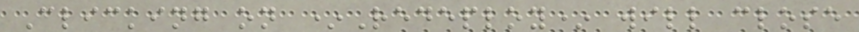Clicking on *Redeploy* will close
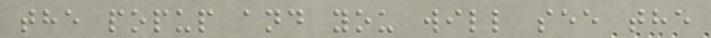the popup and you will see the
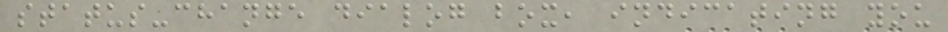status-change dialog box, indicating you
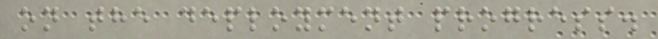on the deployment progress.
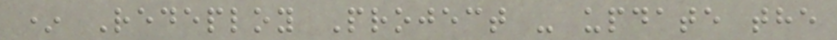* Redeploy Project - update the
